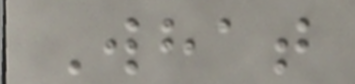What
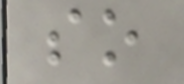so
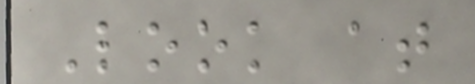Look at
